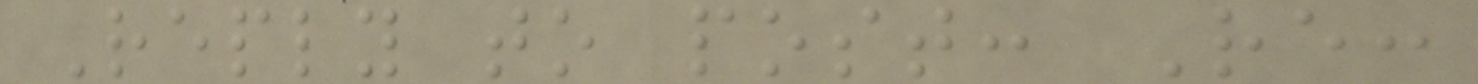Reply to post: Re:
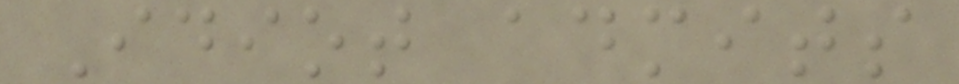Idiot admits
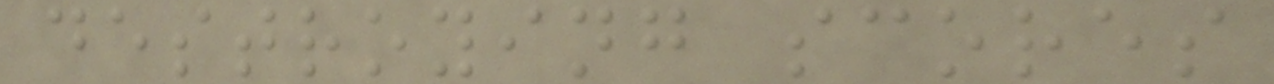destroying scores
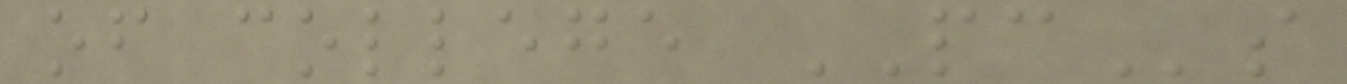of college PCs
